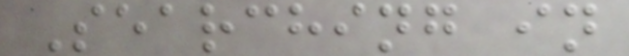Searching in
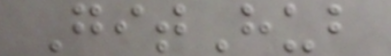GitHub
